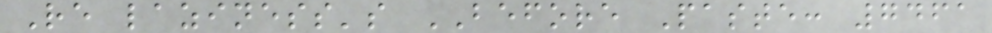Re laziness's BEFORE Paste: 7461
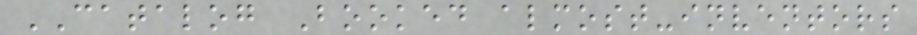CATALOG Booked almost-inventors
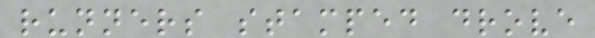runners stamped drove
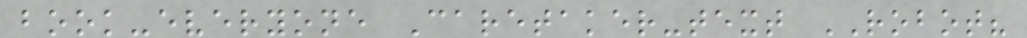book-everyone Caretaker-text ROBOT?
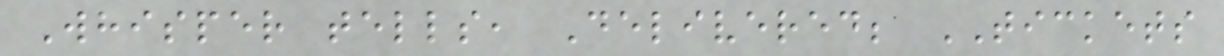Whisper tells, Delivered; TICKETS
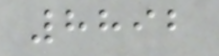8892
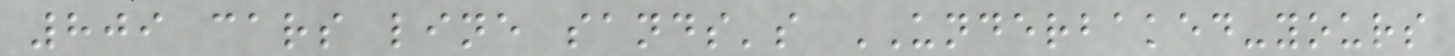809 cars line sands's UNDERBAKED-yours
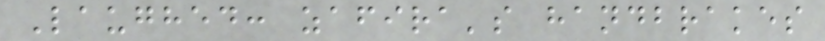Laughed: zafira's handbrakes
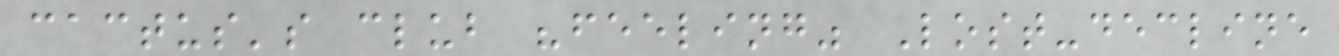cactus's club "feeling" Lost-decline
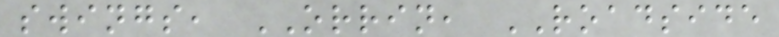swings, ORRIN, ROADSIDE
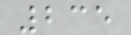235
